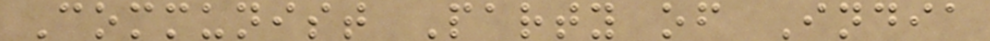Communist Party of India
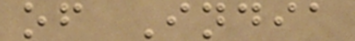of India
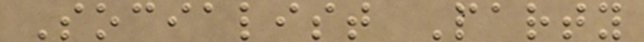Socialist Party
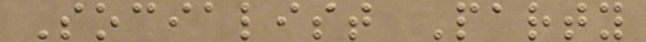Socialist Party
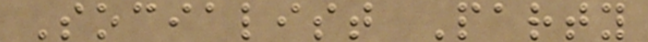Socialist Party
